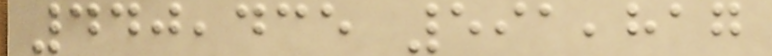440,435 591,817
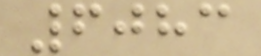6083
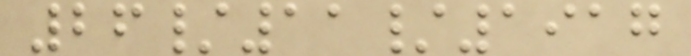26/11/1917
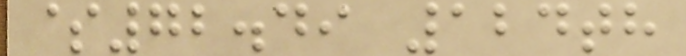$72.49 124th
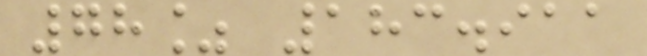78% 183.911
